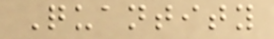Quantity
